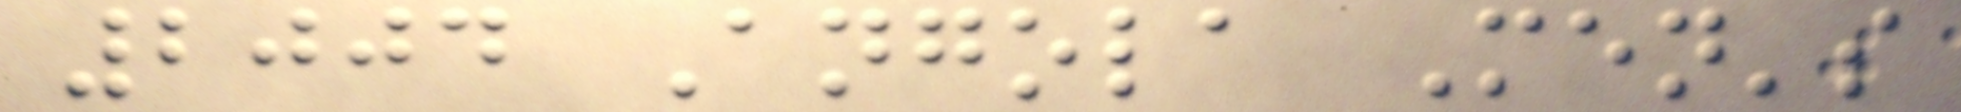2004 Angola Men's
